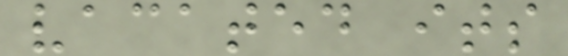vacated its
